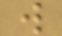w
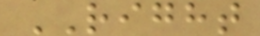RIGHT
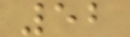52
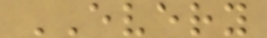EVERY
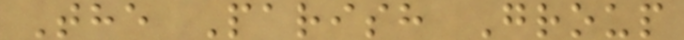The Parish Group
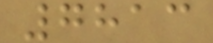7813
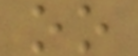oo
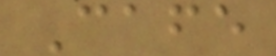Cafe
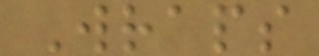Wraps
